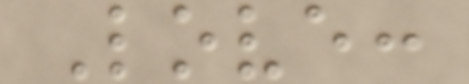Love:
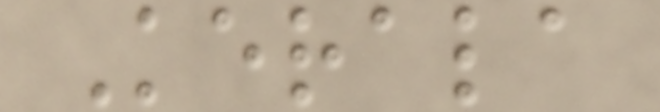Kerala
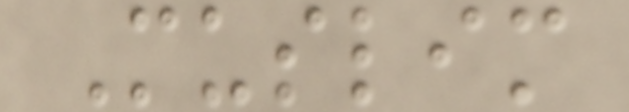Muslim
